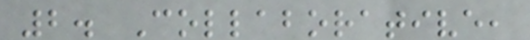2. Collaborative,
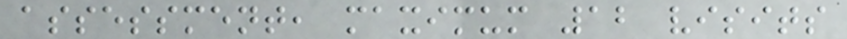assessment, maximum 12 visits
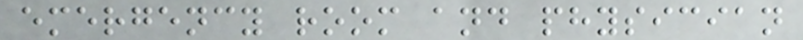emergency room and physician
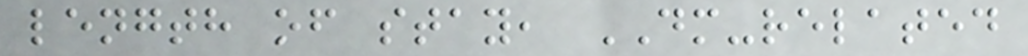length of stay, DM-related
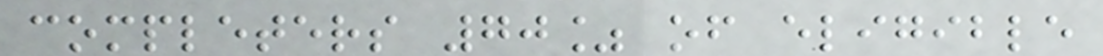completers 70% of eligible
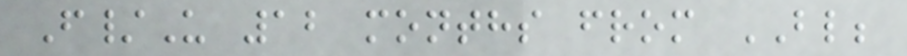F/U 12 months from BL;
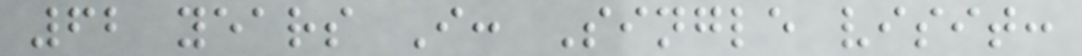62 years I: Single visit:
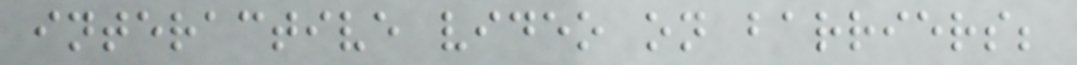interactive video on barriers;
